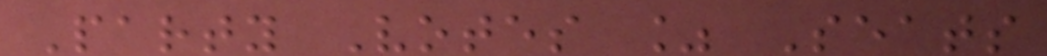Party Votes % Seats
